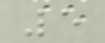5
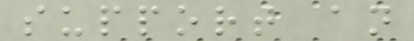support an
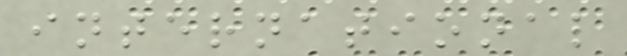international
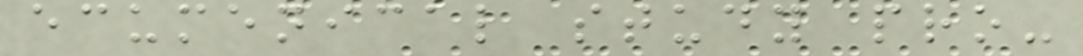ecumenical study pro-
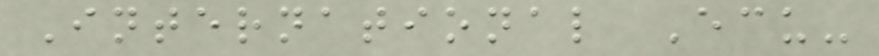International Ecu-
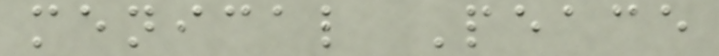menical Peace
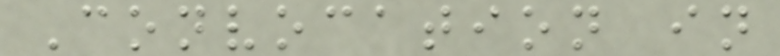Convocation in
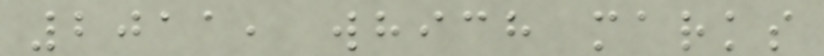2011, which marks
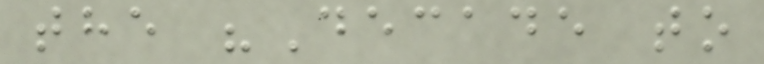the "Decade to
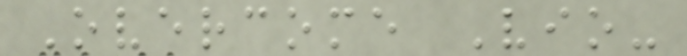Overcome Vio-
